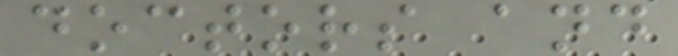doctors and
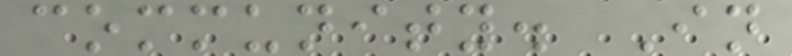community. In
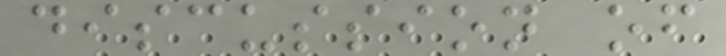discussion of
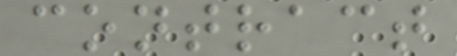contract
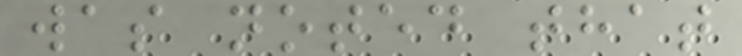was noted that
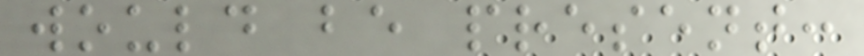would be present:
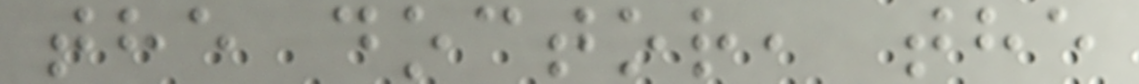the doctor, the
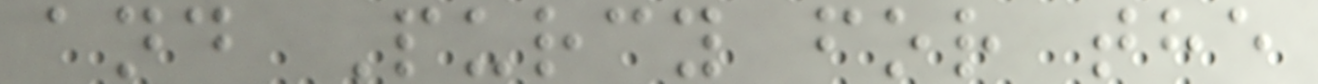and Purcy for the
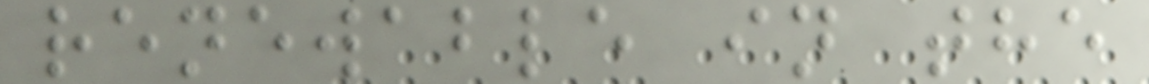renewable in the
